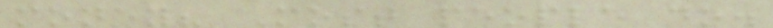money? Most people do.
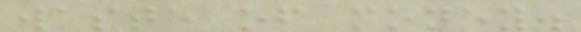waste of money.
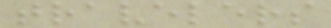travelers
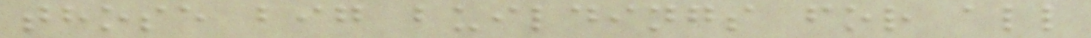those big buildings for all
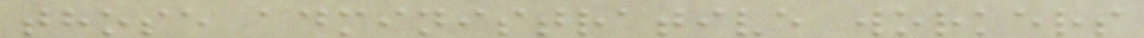those administrative workers
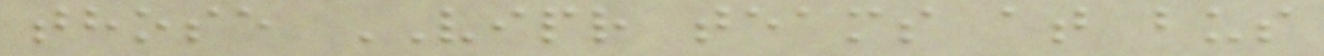those VIPR teams at bus
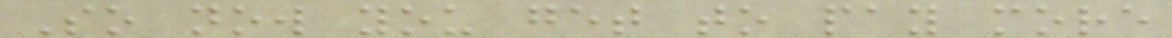So now you get to pay more
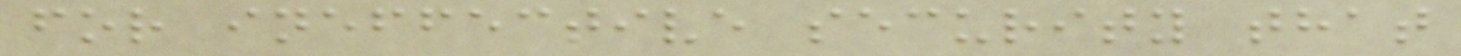for ineffective security that
